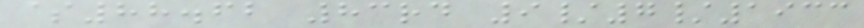$88.62 83rd 9/7/1933
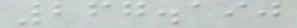267.190
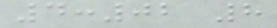4:02 8
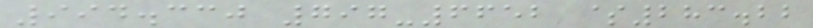994.330 797-6652 $283.22
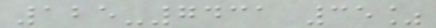125-7431 35%
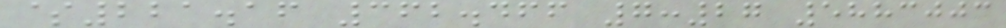$221.16 362.466 7:27 5883003
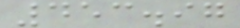453.97
